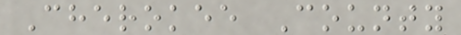Cherokee County
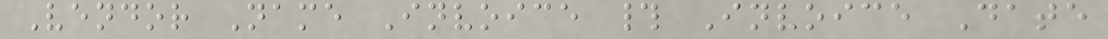Vendor Name Invoice # Invoice Date
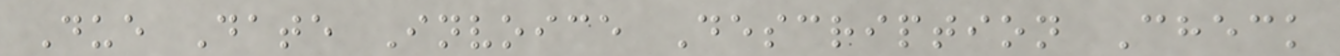Due Date Invoice Description Check
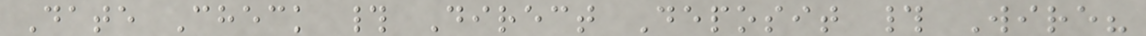Date Check # Direct Deposit # Wire?
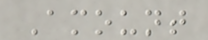Amount
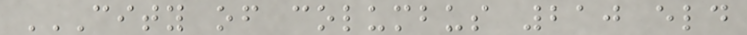CITY OF COLUMBUS 210 ELD
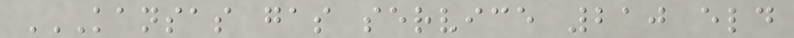KANSAS GAS SERVICE 210 ELD
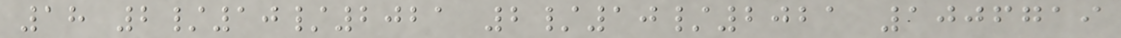18 2/10/2021 2/10/2021 1006719
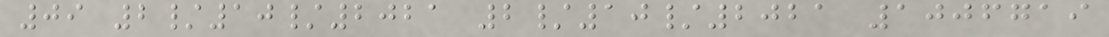09 2/10/2021 2/10/2021 1006719
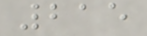215
